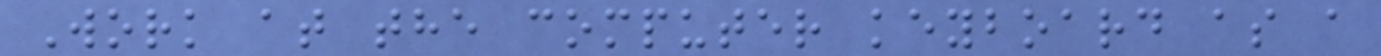Work at the computer keyboard as a
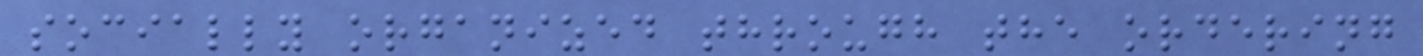socially organized through the ordering
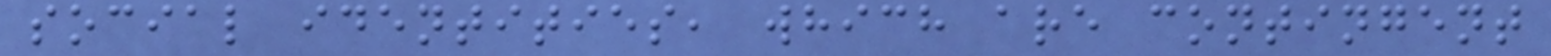social identities, which are contingent
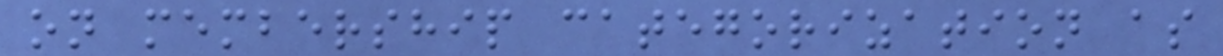on membership categorization as
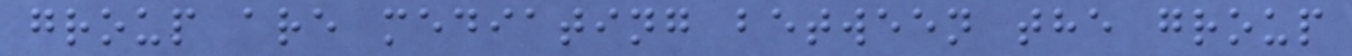group are mediating between the group
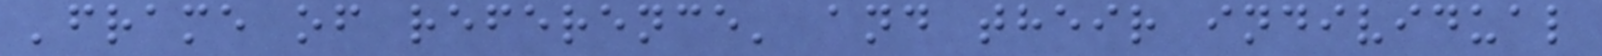'frame of reference' and their individual
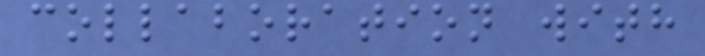collaboration with
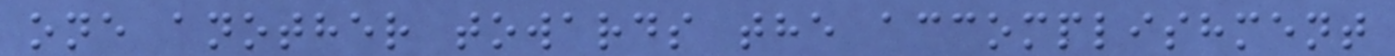one another towards the accomplishment
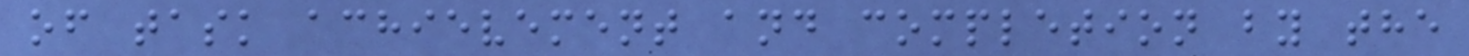of task achievement and completion by the
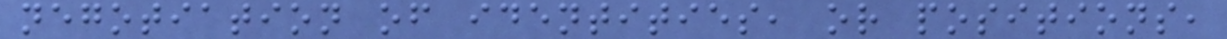negotiation of identities, or positions,
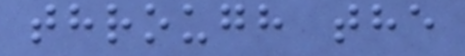through the
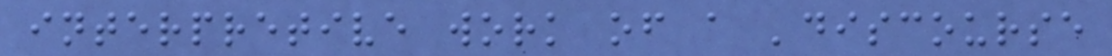interpretive work of a 'discourse
